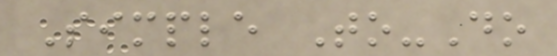Simple To-Do
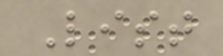List
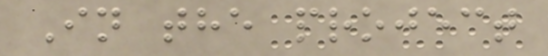In the project
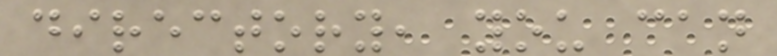directory, you can
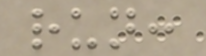run:
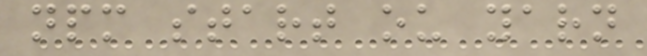npm start ou yarn
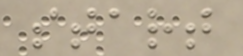start
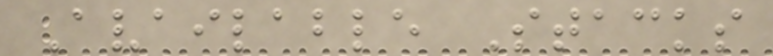Available Stacks
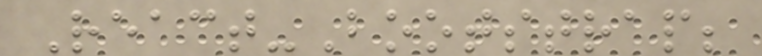React-Bootstrap;
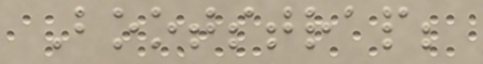Bootstrap;
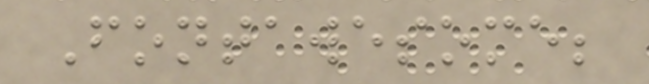Fontawesome;
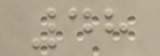48
